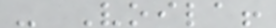- Voila!
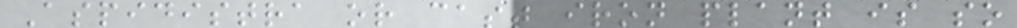Aspidistra or cast iron plant is so
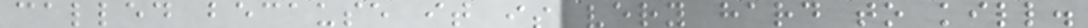called because it is very hard to kill.
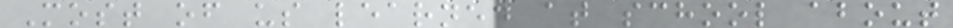Most of us learned at school about
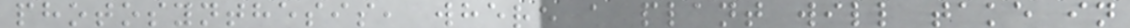photosynthesis, where a plant will take in
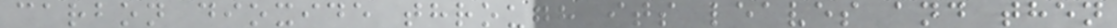carbon dioxide through its leaves and then
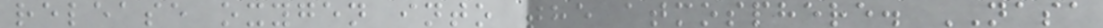release oxygen into the atmosphere. NASA
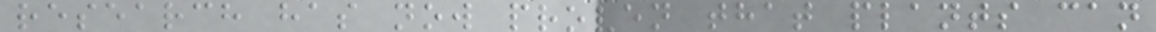research has now proven that plants can
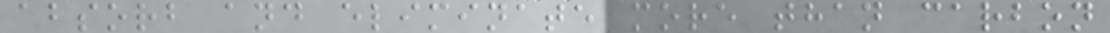absorb and eliminate more than carbon
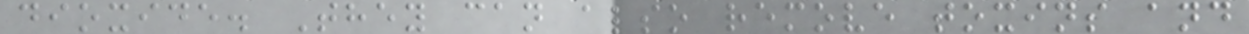dioxide. They can also remove toxins and
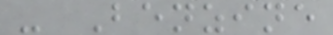- Benzine
